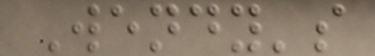Wendy's
